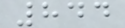844
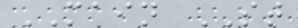MAIN ST
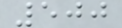500
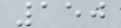150
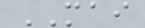MAI
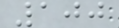100
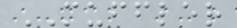MUFFLER
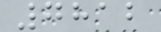7812
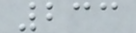233
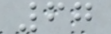67
